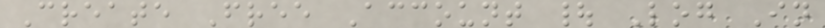Create Free Account | Log In
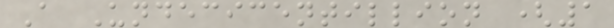A Undecicentillion (1
